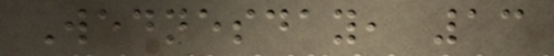Wednesday, 13
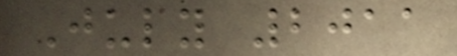July 2011
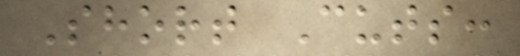Short Cuts:
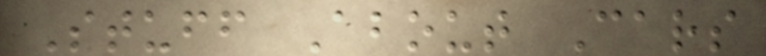Stuff About Cars
